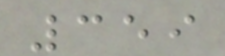359
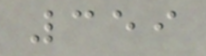359
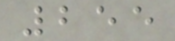255
